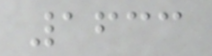1633
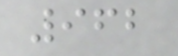962
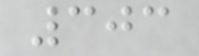303
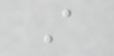A
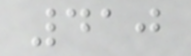410
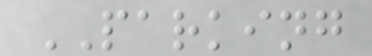PARKING
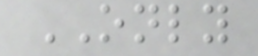ONLY
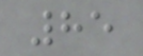85
